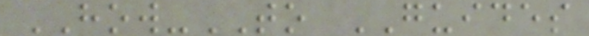HOW-TO GUIDES
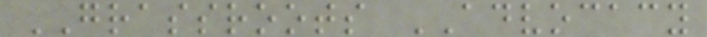GRASSROOTS ADVOCACY
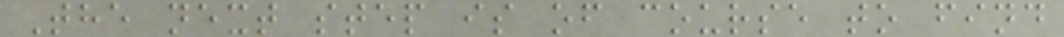The next step is of course to find
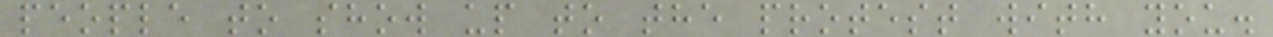people to show up to the protest with you.
